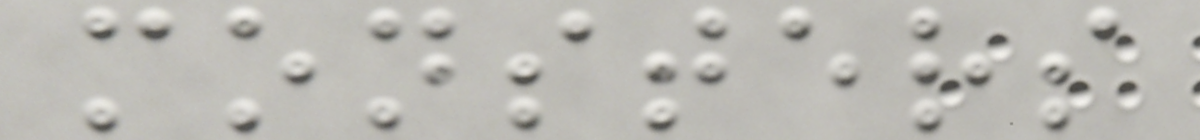monsters
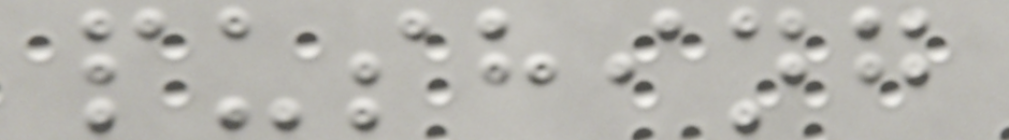pushing
